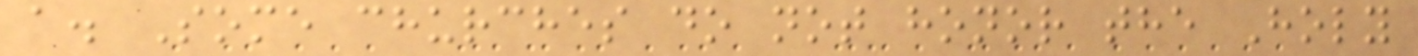a. Some churches do not honor the Holy
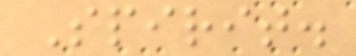Spirit.
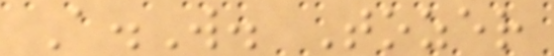A.W. Tozer
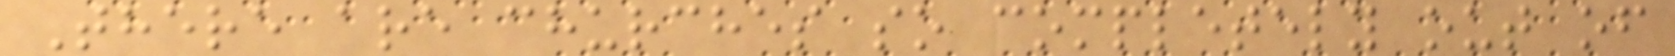There are churches so completely out of
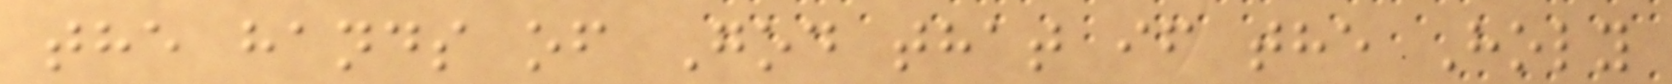the hands of God that if the Holy
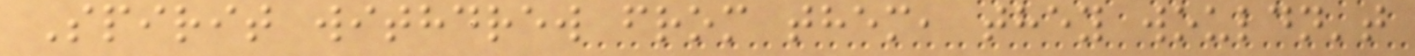Spirit withdrew from them, they wouldn't
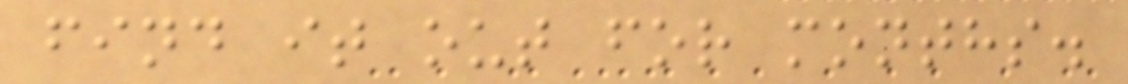find it out for months.
